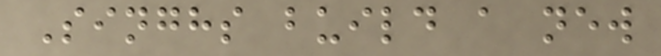Singhs build a new
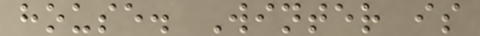house. Winter is
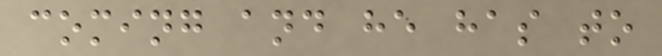coming and he has to
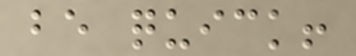be quick!
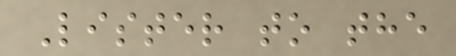Lister to the
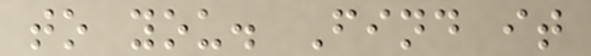to you. Find it
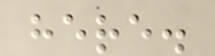here.
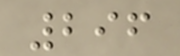296
